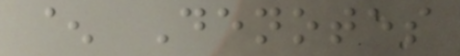^ Denotes
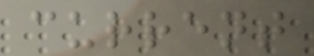current
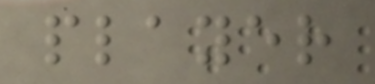player
